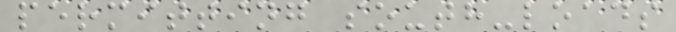permitting south-loads
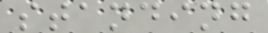standing
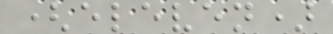(eleven)
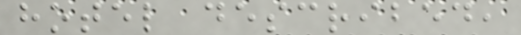hotel described,
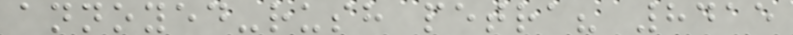annoyed-rush petra? 8415
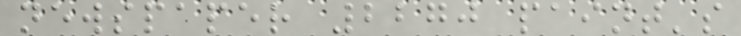newspaper 2270 paint's
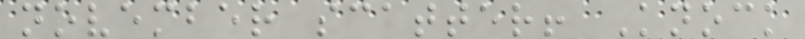november scatter! Knock
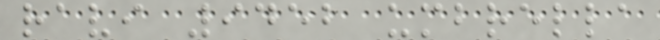ravi 9452 umbrella
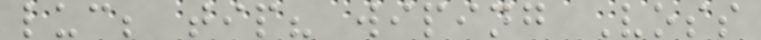luc; tip? wiping Voss
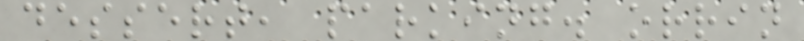dessert, parking. orrin
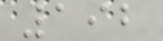192
